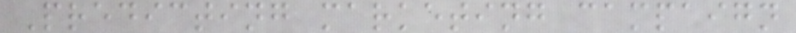Predicting marketing campaign
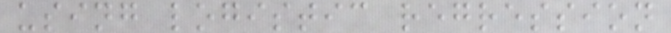using logistic regression
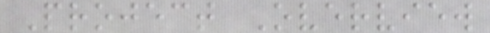Project Overview
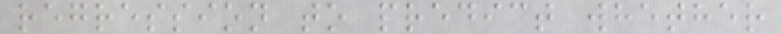regression to predict whether
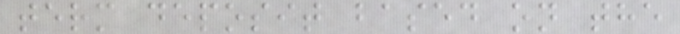term deposit based on the
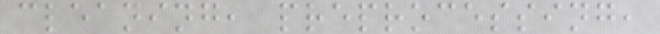cleaning, preprocessing,
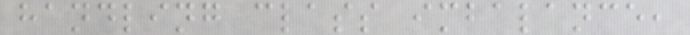handling class imbalance,
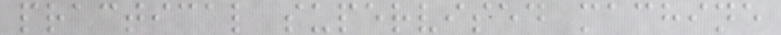practical supervised machine
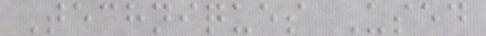Techniques Used
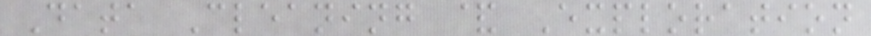Data Cleaning & Exploration
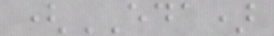(EDA)
